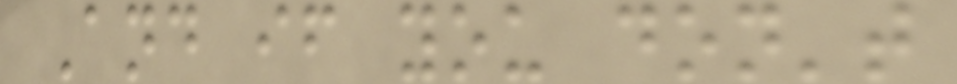And if you don't
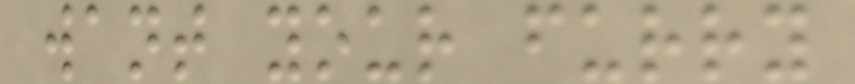want your furry
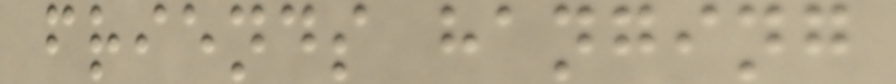friends hanging
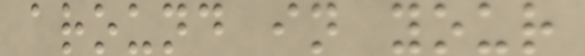around in your
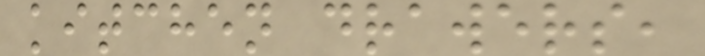kitchen drawers,
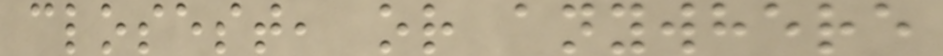closest, or anywhere
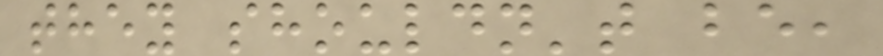they shouldn't be,
